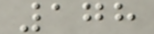178
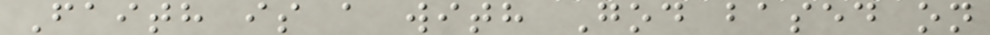Faith is a with God based on
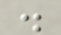.
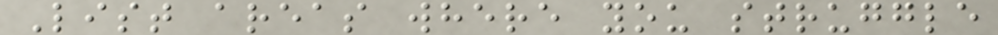List areas where you struggle
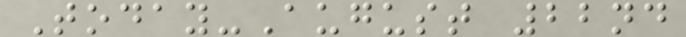Today-August 22nd
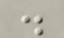.
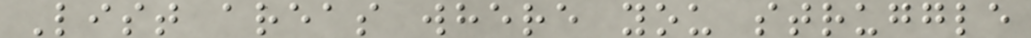List areas where you struggle
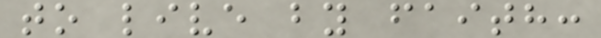to live by faith:
